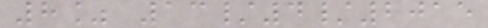8% 13/4/2015
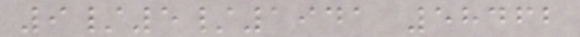9/5/1941 58462
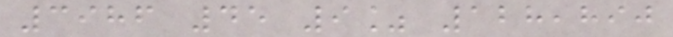3986 45 9% 128,890
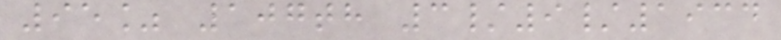95% 107th 3/9/1934
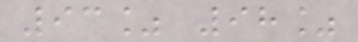93% 98%
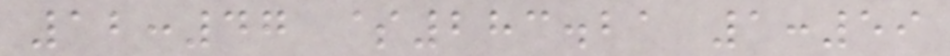12:47 $283.21 1:59
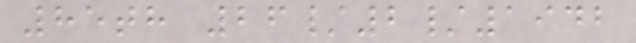85th 26/2/1942
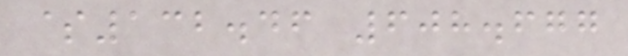$132.46 608.677
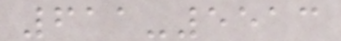611-5513
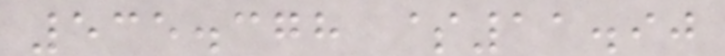535.378 $11.90
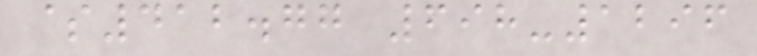$412.77 698-1296
